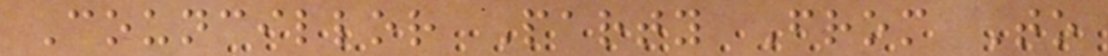Councillor Party From To
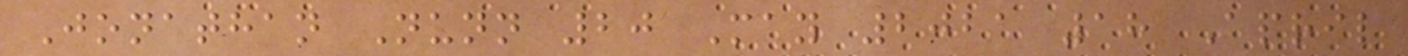Jonathan Nunn 20 May 2021 18 April
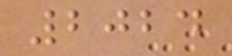2024
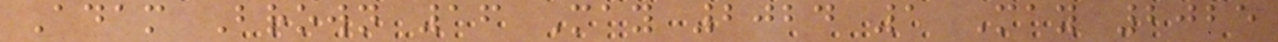Adam Brown 16 May 2024 1 May 2025
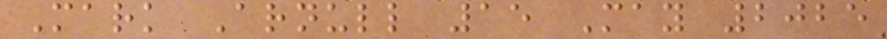Mark Arnull 15 May 2025
